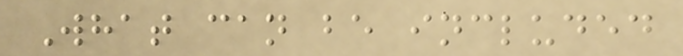What can be included
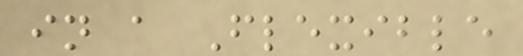in a Flexible
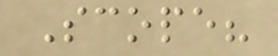Scope?
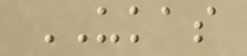UKAS
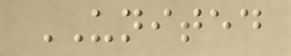UNITED
